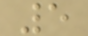5
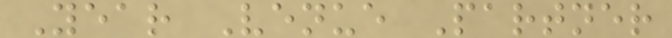Year Venue Partner
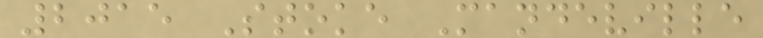2015 Stoke Mandeville
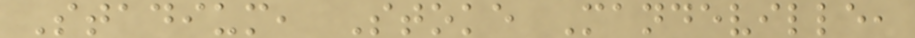Stadium, Stoke Mandeville,
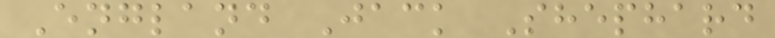England Jack Shephard
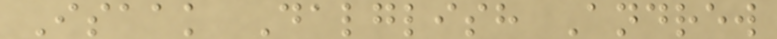Isaak Dalglish Andrew
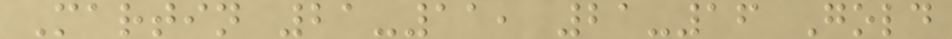Martin 21-11, 21-16 Gold
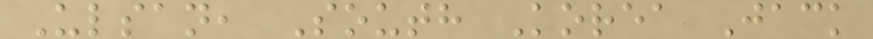Ulsan, South Korea Jack
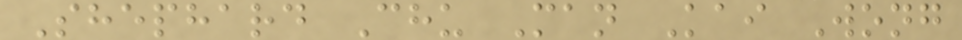Shephard Chu Man Kai Wong
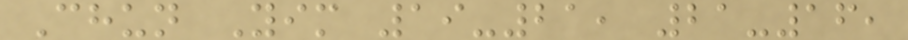Chun Yim 19-21, 21-16,
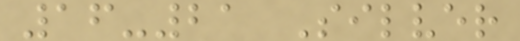16-21 Silver
